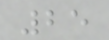25
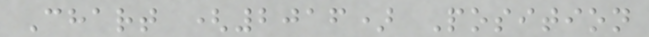Chart (2016) Position
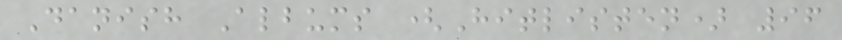Danish Albums (Hitlisten) 96
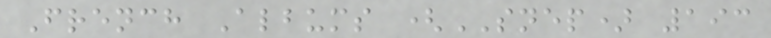French Albums (SNEP) 193
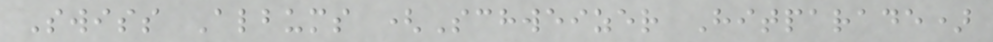Swiss Albums (Schweizer Hitparade)
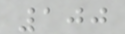100
